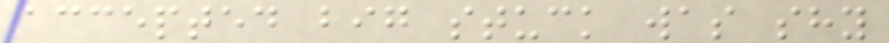accepted big stuck was shy
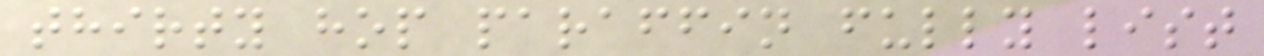thirty hop paraffin fully list
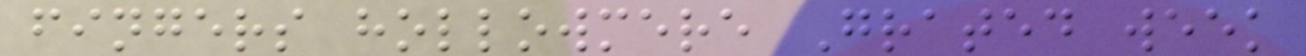fingers hollowmere Grated week
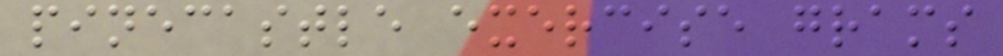pinecastle exercise grams
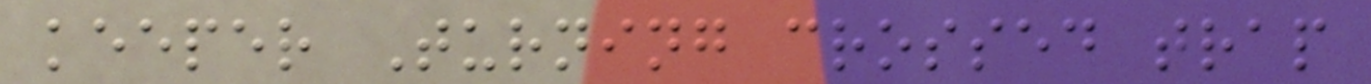keeper Turning crossed trap
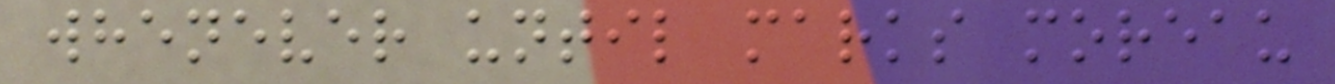whenever until marks moreau
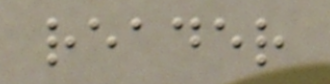reader
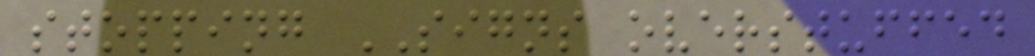stopping SIGNS overstuffed
